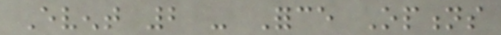Event 2 - Force Options
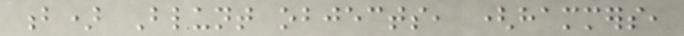b) Blunt objects, (hammers,
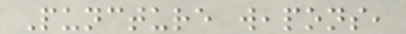Puncture weapons,
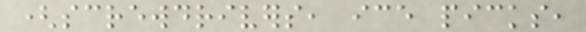(screwdrivers, ice picks,
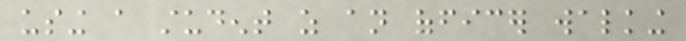using a student as an officer walking
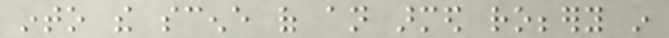into the scene of an armed robbery in
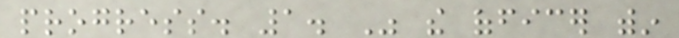progress. 1. Was the officer within
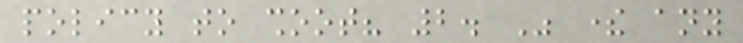policy to shoot? 2. Was there any
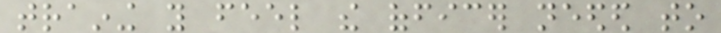training you feel the officer needed to
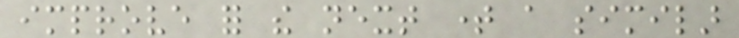improve for the next time a similar
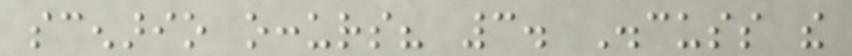scenario occurs? 3. Discuss the
